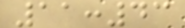11:43
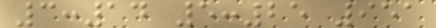3:14 5:25 951
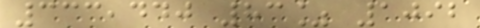333,440 83% 1092
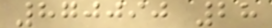870090 28
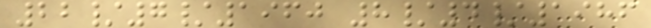22/7/1960 8/4/1986
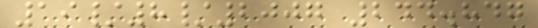19/8/2007 244.847
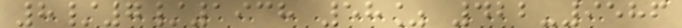8/7/1938 58% 422-9586
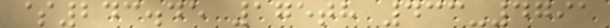$243.45 175th 433-4791
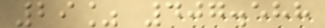29% 407.588
